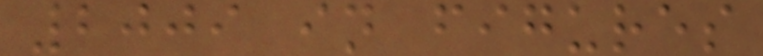2009 in figures
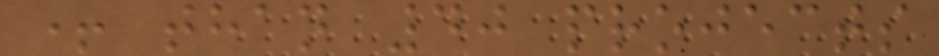+ than 40 projects
